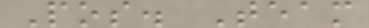Pos. Team
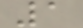1
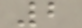2
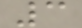3
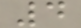4
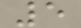5
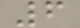6
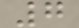7
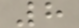8
